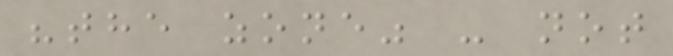"the zone" - not
